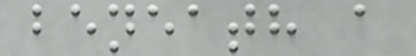beneath a
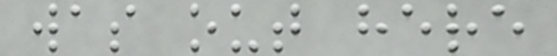was out here
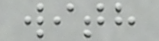with
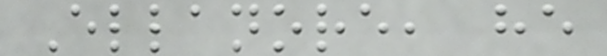Ellanore, he
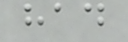had
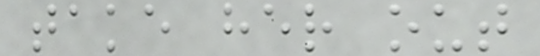take her out
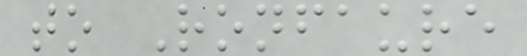to Ronfaure
